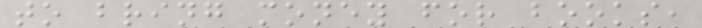to bring money for books,
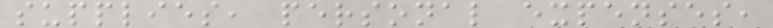supplies, personal expenses,
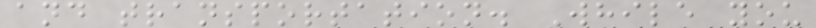and transportation. While you
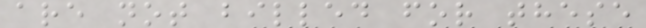are not billed for these
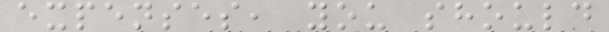expenses, you should
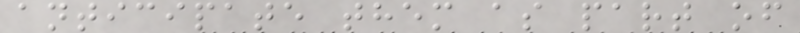anticipate them as part of
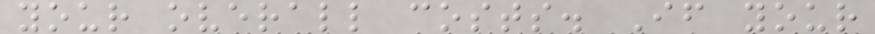your overall costs. If your
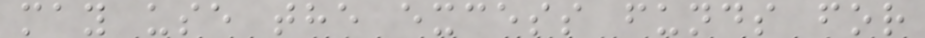may use the excess funds for
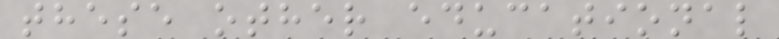these other educational
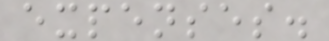expenses.
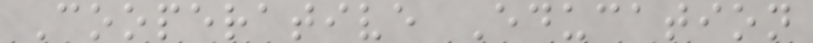Cooperative Education
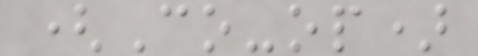(Co-op)
